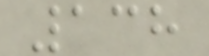138
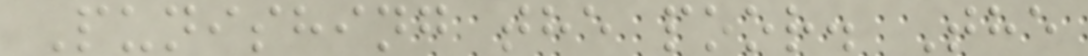Punishing the poor. The
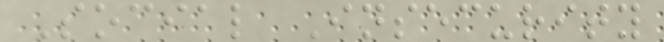Social Insecurity
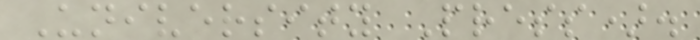University Press).
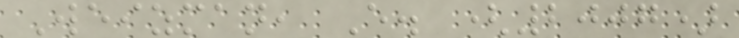Weizman, E. (2007)
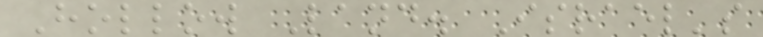Hollow Land. Israel's
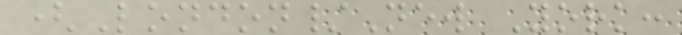(London/New York:
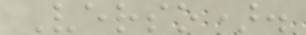Verso).
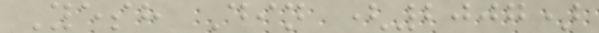Yesh Din (2007)
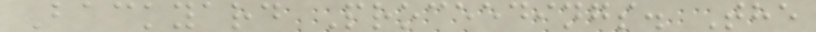Backyard Proceedings. The
